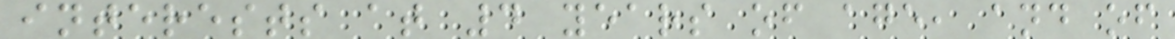interests at 4 years of age, and of
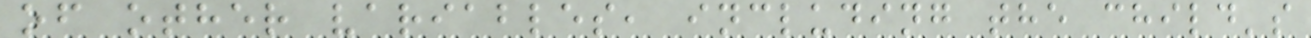of other variables, including the child's
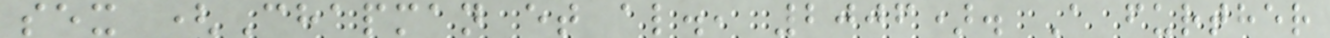sex (Chapman et al., 2006). A further
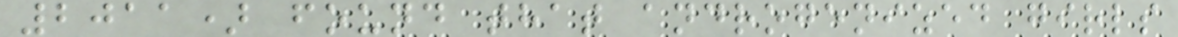2011) found that androgenized girls
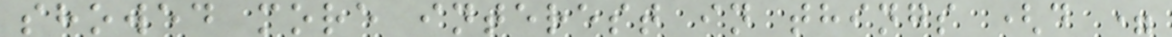showed more interest in things (d =
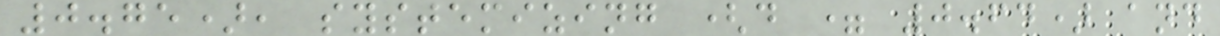0.75), systemizing (d = 0.64) and
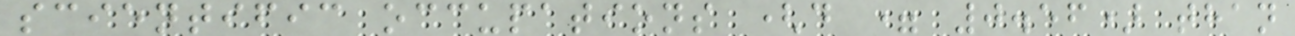scientific occupations (d = 0.56) than
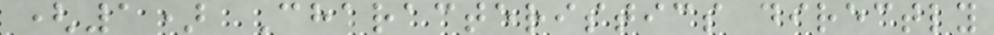(1) Characteristics directly
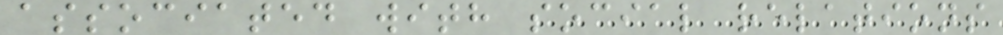associated with social relations
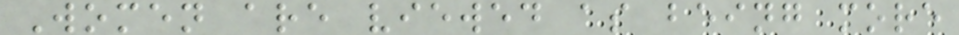Women are viewed as being more
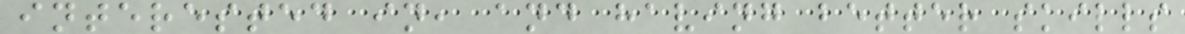interested in, and having better skills
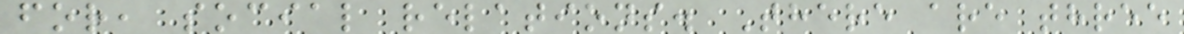for, social relations. There are three
